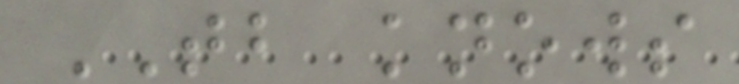TB knows
